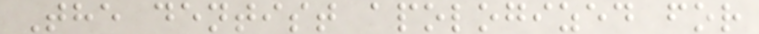The dentist apologized for
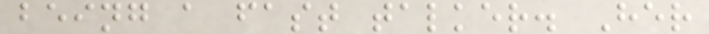being a fast talker. Her
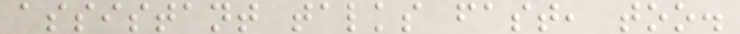assistant talks fast, too.
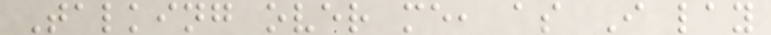Talking over me, as I lay
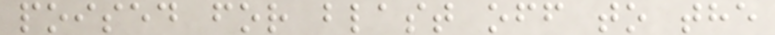poised for blast off to the
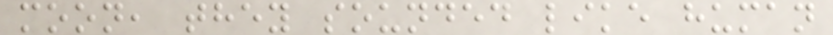moon, they sounded like human
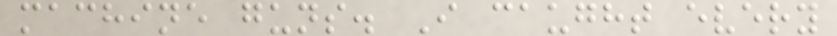machine guns. I caught every
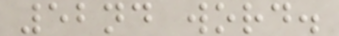52nd word.
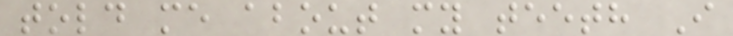told me about my teeth I
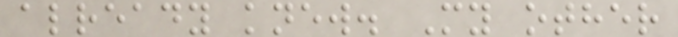already knew. My other
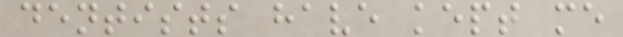dentists have kept me
